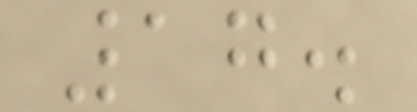17.
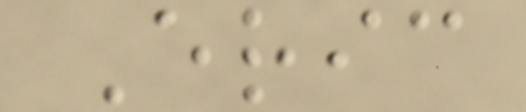Eric
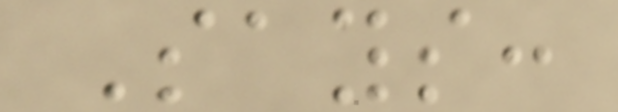Says:
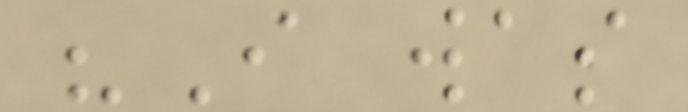"I was
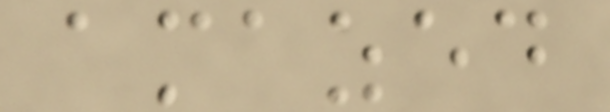amazed
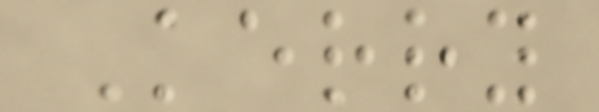Kerry
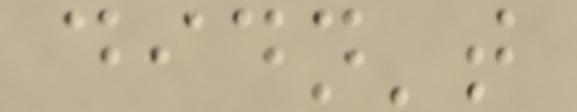didn't
